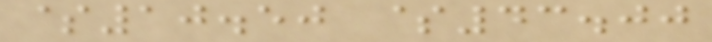$10.50 $43.00
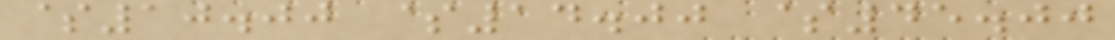$10.00 $14.00 $45.00
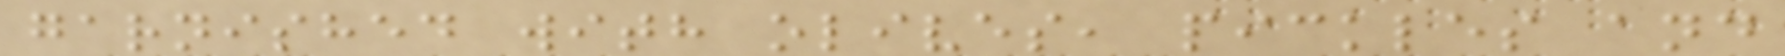garnished with olives, pickles and
